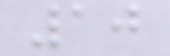10
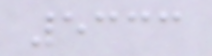5333
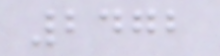2472
